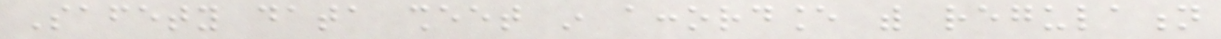Safety data sheet in accordance with regulation
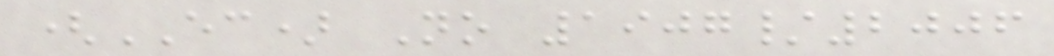(EC) No 1907/2006
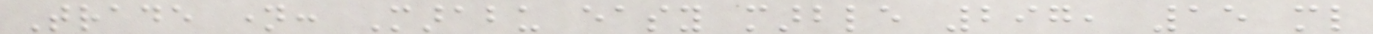Trade name: Marabu easy marble 297, 15 ml
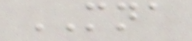MNA
